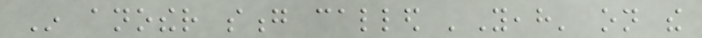In another song called 'Yeah' on the
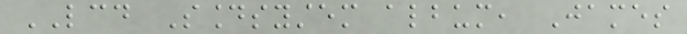LCD Soundsystem album, James
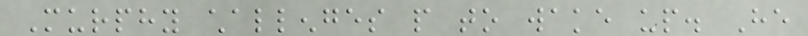Murphy challenges people to wake up. He
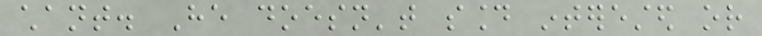chant. He doesn't sound interested or
